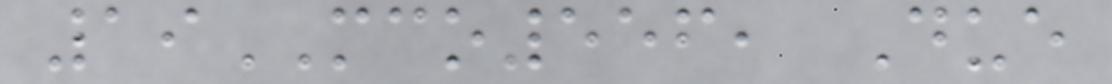19MCO556, Due
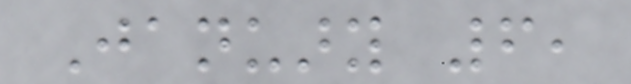January 6,
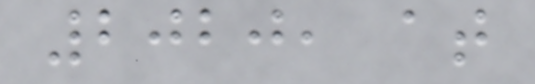2020, at
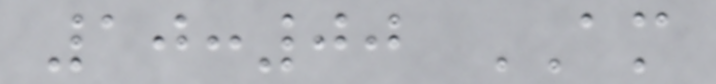10:00 AM
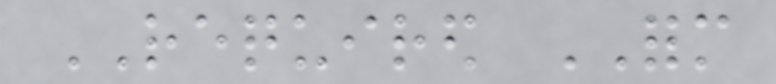REQUIRED FORM
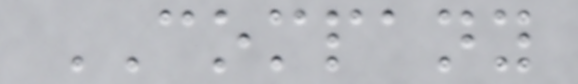COMPANY
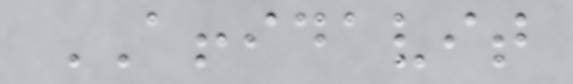AFFIDAVIT
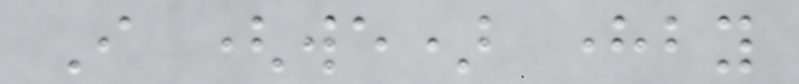I (we) hereby
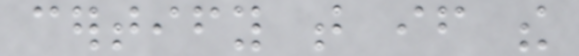certify that if the
